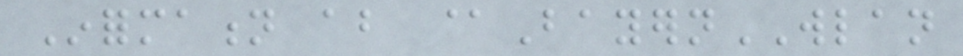Information about @BayernWLAN
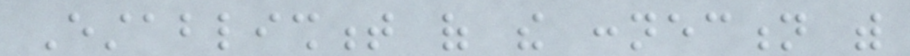Establishment of the connection with
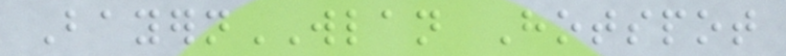BayernWLAN Hotspot
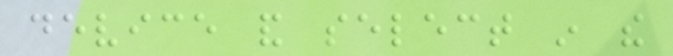device and select in the
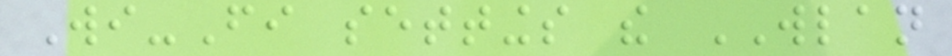Wi-Fi settings the WLAN
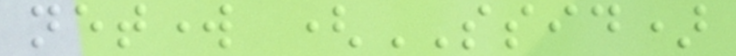network (SSID)
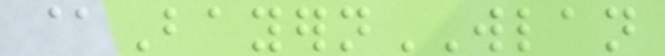@BayernWLAN
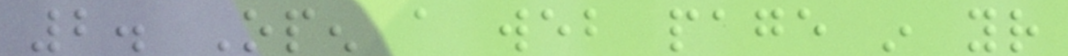2. Open a web page in your
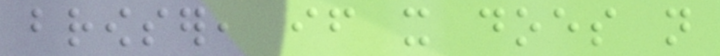browser, if it does not
